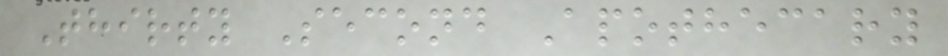Thirty Second Apothecary
